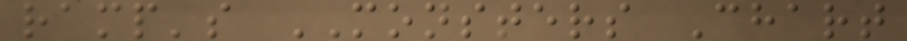ramp's MONSTERS Chart
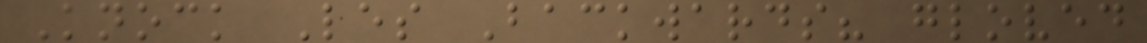Knock Les Backwards? gloved
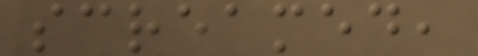screamed,
